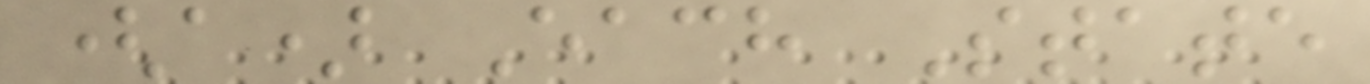(a) Each State
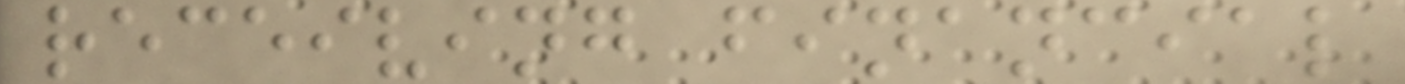receiving financial
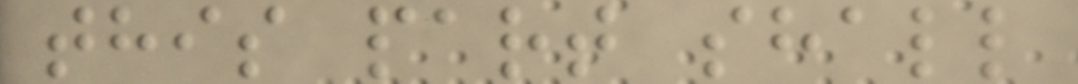this part shall
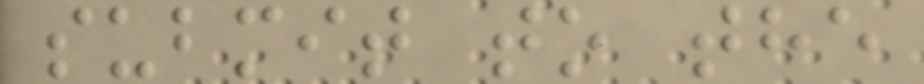submit to the
